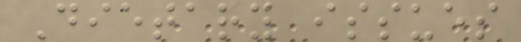Dietary issues
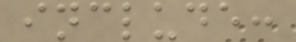include:
